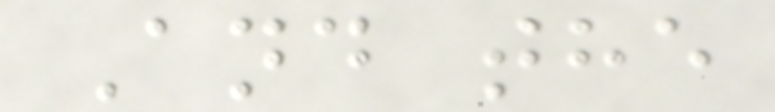And the
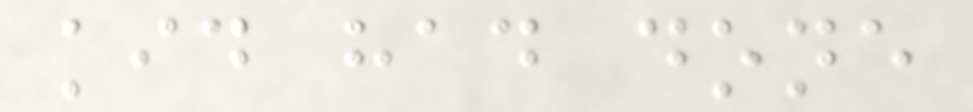kid had done
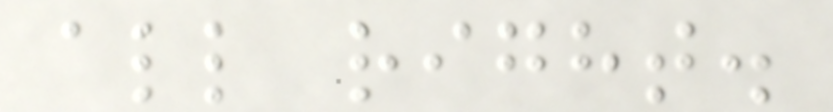all right.
